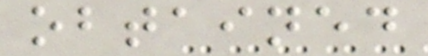obtained
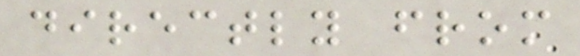directly from
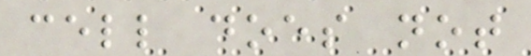cell does not
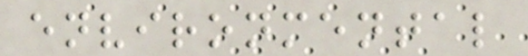environmental
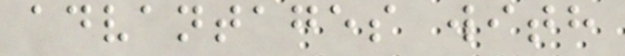advantages with
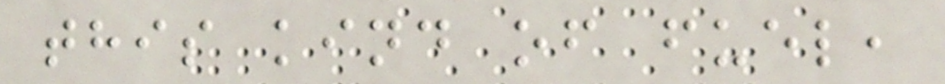this kind of fuel,
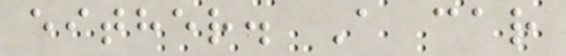either. A car
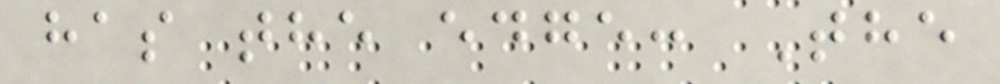has the edge: The
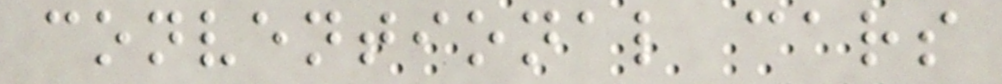conventional cars
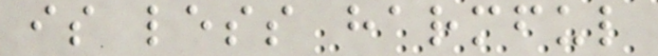is less harmful
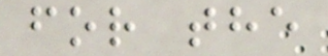for the
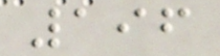196
